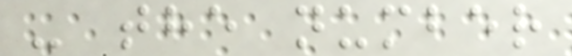- the number
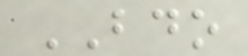BDO
